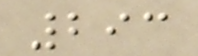293
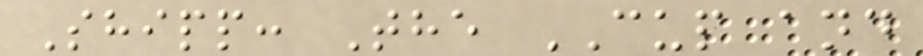Shipp: The CUP and
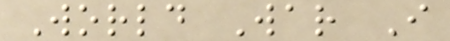World War I
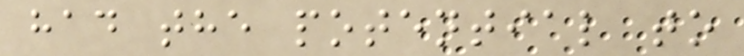had the potential to
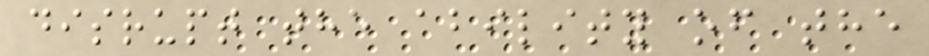disrupt the ability of the
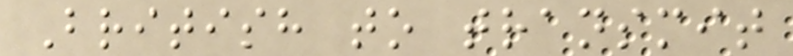British to transmit
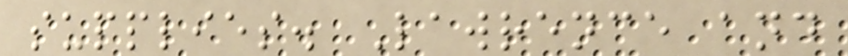supplies. Lawrence and
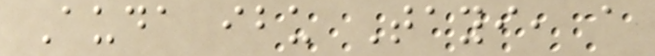Auda ibu Tayi, a
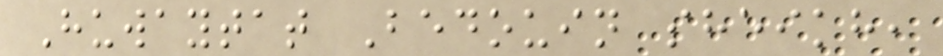Huwaytat Bedouin sheikh,
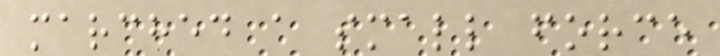marched a small force
